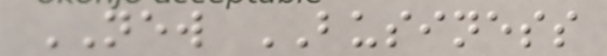NEW BUSINESS
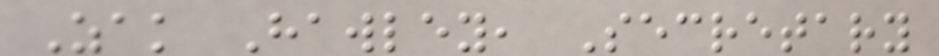Zak Hawley, Secretary
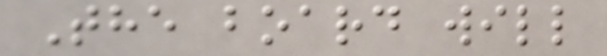The board will
